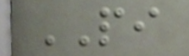PI
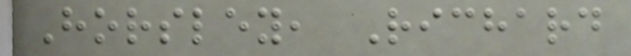Horsley, Richard
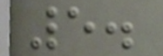5.
